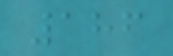186
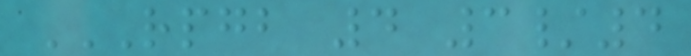RPGB 4 3/4
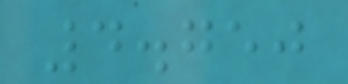4.750
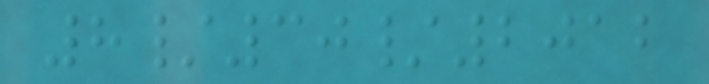8/30/2012
